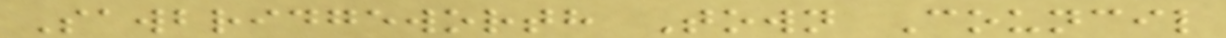Sawbridgeworth Town Council
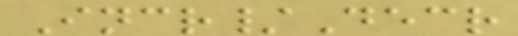Incr/Decr
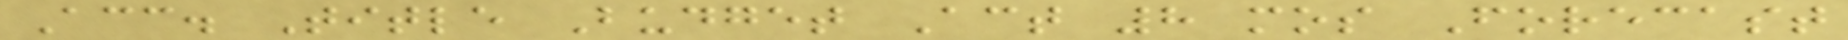Acc. Title Budget Act 8 mos Forecast
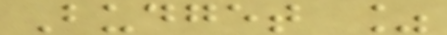Budget %
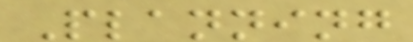Planning
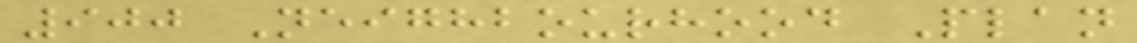900 Neighbourhood Plan
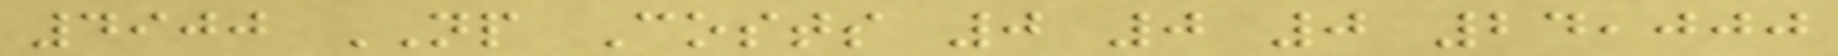4900 NP Costs 0 0 0 24,000
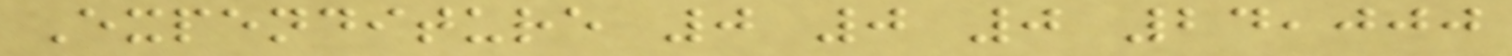Expenditure 0 0 0 24,000
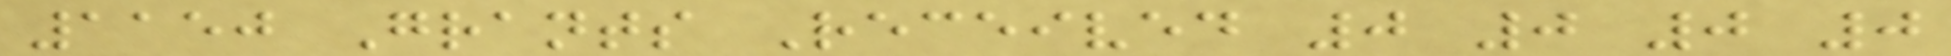1150 Grants Received 0 0 0 0
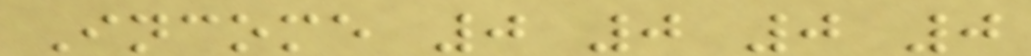Income 0 0 0 0
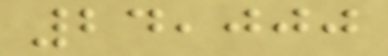24,000
